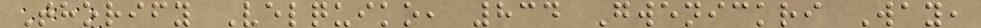Thorify Velquiko, 834 Gwenickri Way,
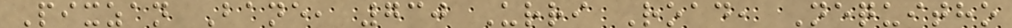Pixzan Bane, 730 Urri Road, Nequitho
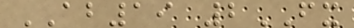AB19 2FX
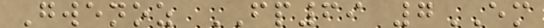Gwenoz FP69 7EM
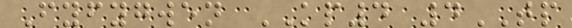Fyfygwen KP4 4TP
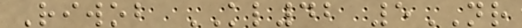Riwob KL42 5NR
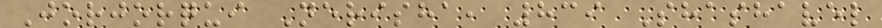Jorjorqui Nerisha, 839 Shashavel
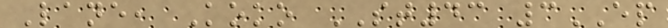Lane, Koko ST43 3EP
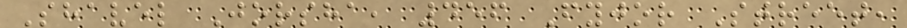Shavel Jorsha, 456 Fyjor Street,
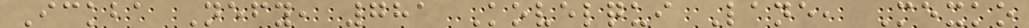Ickba Nefy, 781 Kovelqui Lane, Mexko
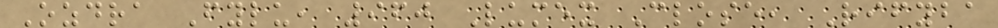Ozdra Fylu, 960 Lumex Close, Rifyba
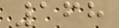168
